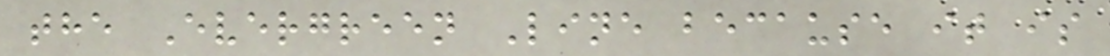the Evergreen Line because it is
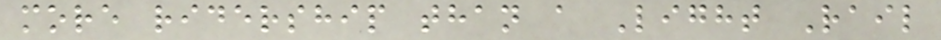more ridership than a Light Rail
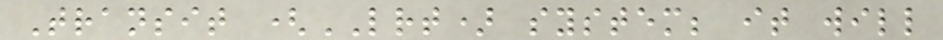Transit (LRT) system; it will
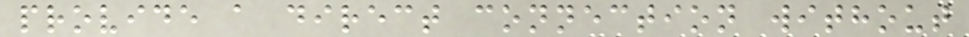provide a direct connection without
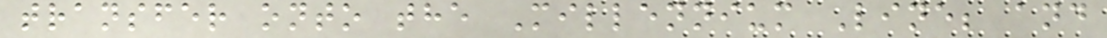transfer onto the Millennium Line; and
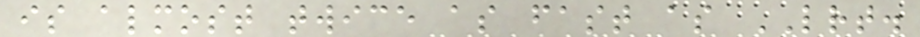is almost twice as fast as LRT.
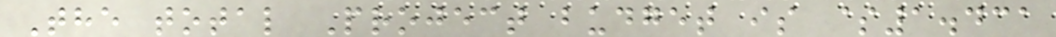The total Project budget is $1.431
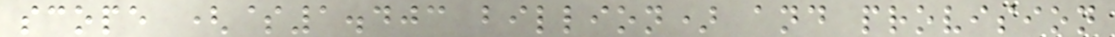scope ($1.403 billion) and provision
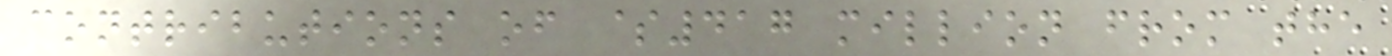contributions of $417 million from the
